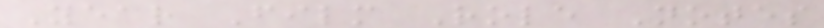Year Film Role Notes
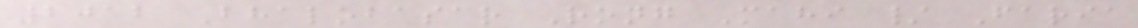2012 Bhalobasar Rong Mahi / Faria
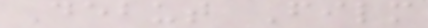Debut Film
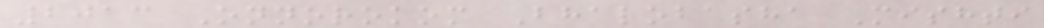2013 Onnorokom Bhalobasha Mishti
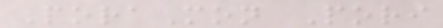PoraMon Pori
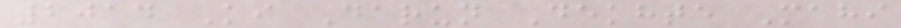2014 Ki Darun Dekhte Mahi
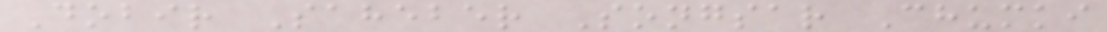Dobir Saheber Songsar Chumki
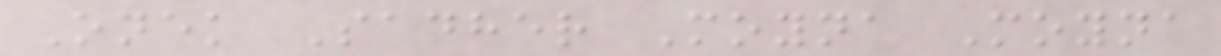Onek Sadher Moyna Moyna
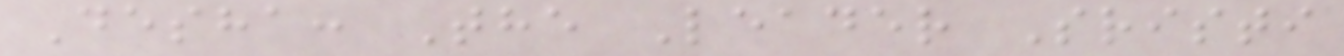Desha: The Leader Sristi
